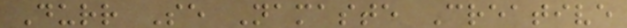Durr Se Namaste Creative
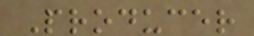Producer
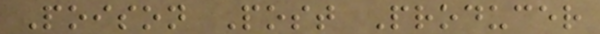Poison Post Producer
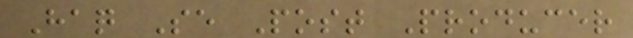Haq Se Post Producer
